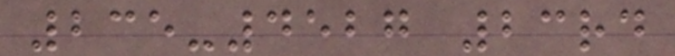235-4527 23rd
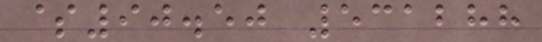$90.50 531288
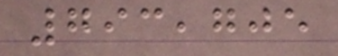793,705
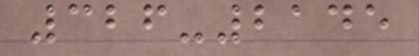326-2145
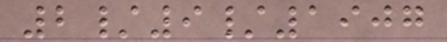2/9/1907
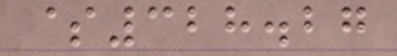$328.27
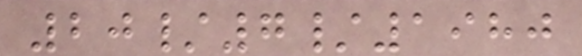20/7/1980
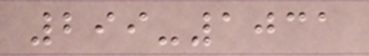299-1031
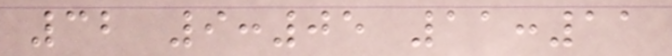32 9:05 11:11
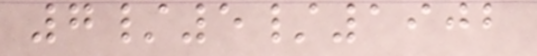7/5/1902
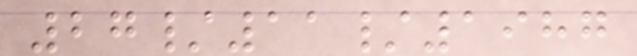27/11/1987
